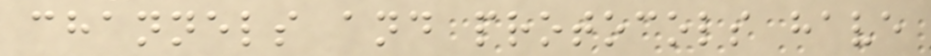channels and protocols have
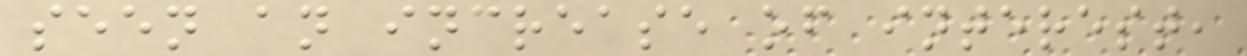seen an increase of interest,
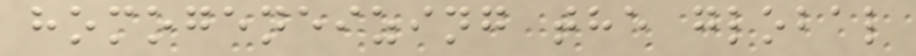homogeneizing the global
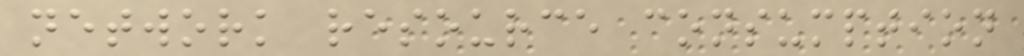network resource consumption
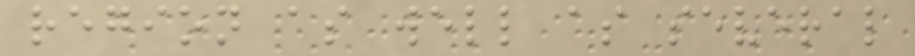region as well as several
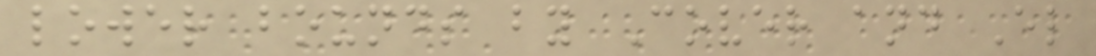lower bounds by Cover and El
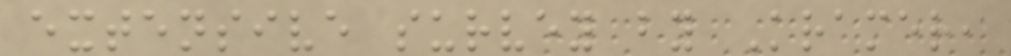extensive survey by Kramer,
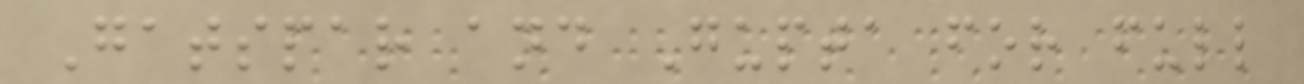Gatspar and Gupta for full
